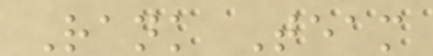Rank Team
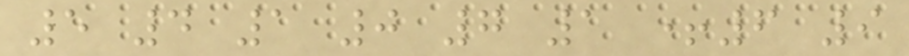5 4 1 0 7 1 +6 9
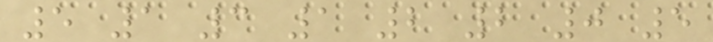5 1 3 1 2 2 0 5
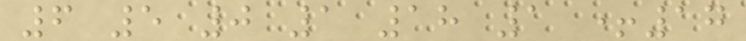6 5 0 1 18 1 +17
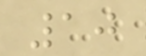10
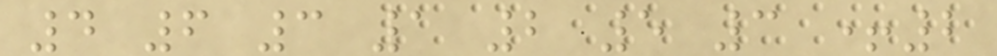4 6 3 1 2 5 3 +2
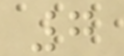7
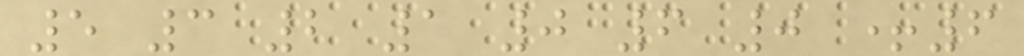5 3 2 1 0 6 0 +6
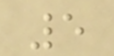5
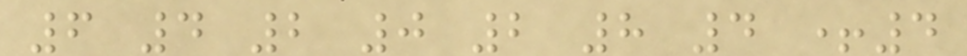6 4 2 0 2 8 4 +4
